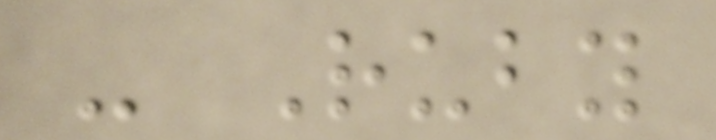- Ruby
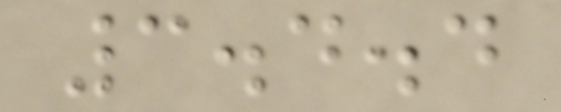3.4.4
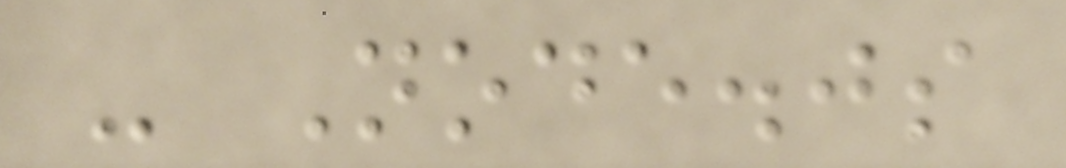- Node.js
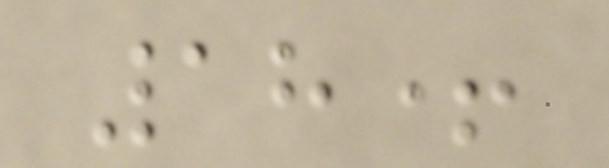18+
